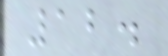12.
